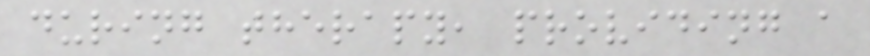during therapy, providing a
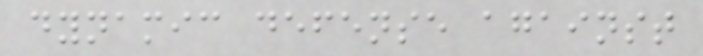dynamic defense against
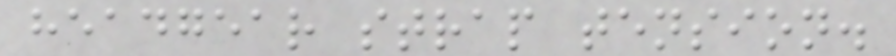headgear strap tension.
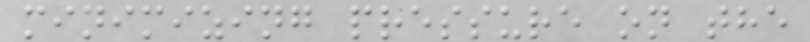minimizing pressure on the
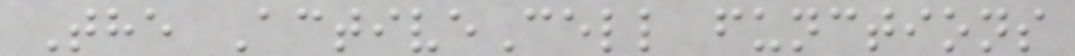The ActiveCell functions
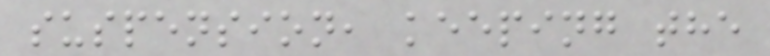suspension, keeping the
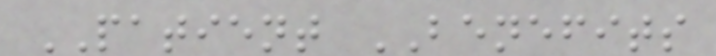PATIENT BENEFITS
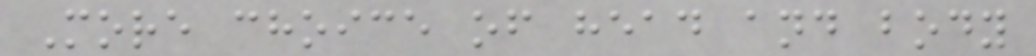More choice of head and body
